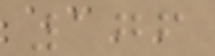176
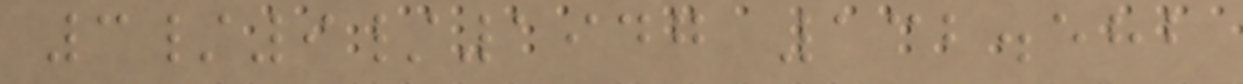3/9/1947 132.582
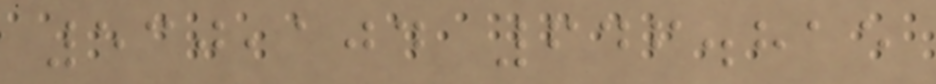530,104 646.815
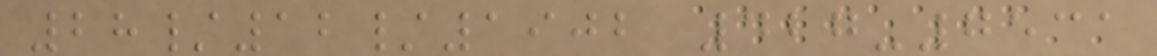28/12/1902 427-7531
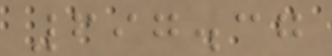697.37
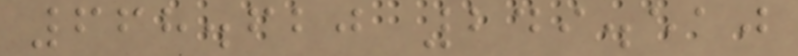668.620 249.510
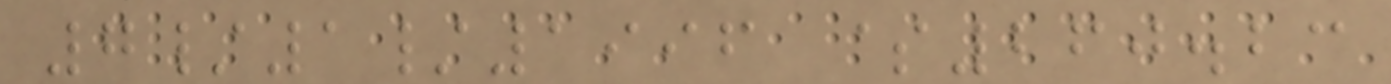7/1/1996 $260.23
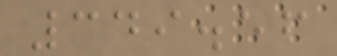349.56
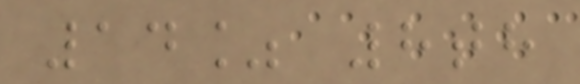14% 8th
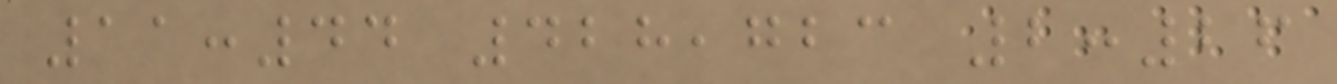11:44 428,723 2:26
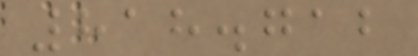818.712
